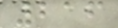216
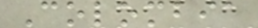Colombia
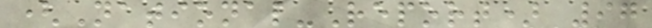(National-Report) 97
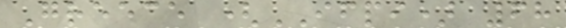Greece (IFPI) 68
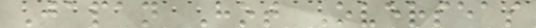Japan Hot Overseas
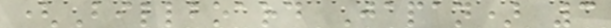(Billboard Japan) 3
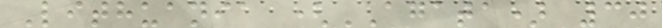Lithuania (AGATA) 30
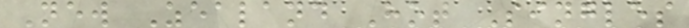New Zealand Hot Singles
